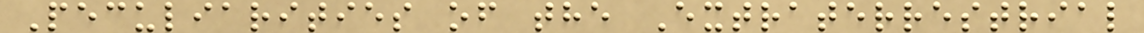Peculiarities of the Extraterrestrial
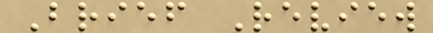Brief Review
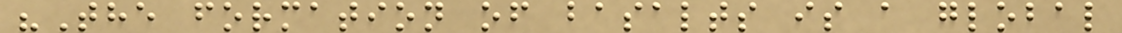"The formation of basalts is a global
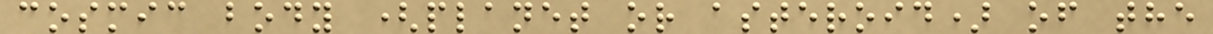cosmic body (planet or asteroid) of the
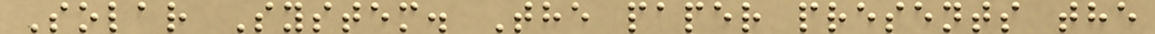Solar System. The paper presents the
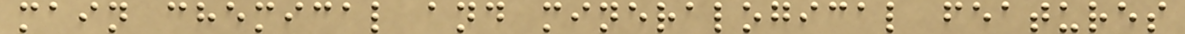main chemical and mineralogical features
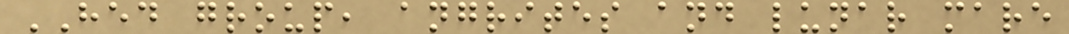HED group, angrites and lunar mare
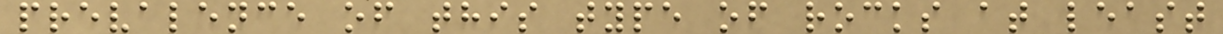prevalence of this type of rocks at least
